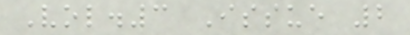Vol.3 Issue 2
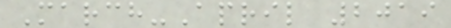March-April 2019
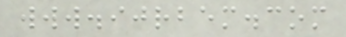www.ijrbem.com
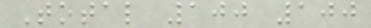Total 100 100
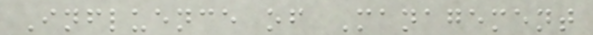Influence of Management
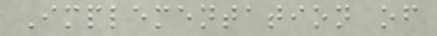Implementation of
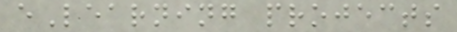eLearning projects
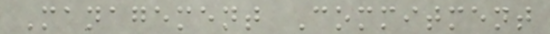Management Commitment
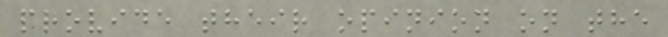provide their opinion on the
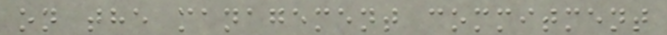on the management commitment
